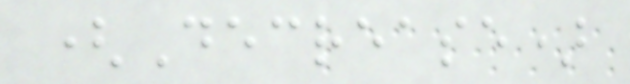(Decrease)
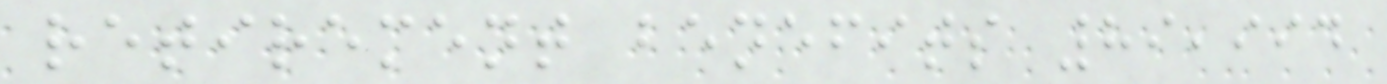retirement benefits 89,994
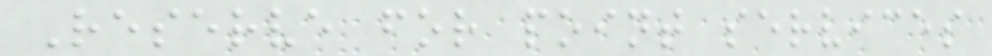Reserve for point services
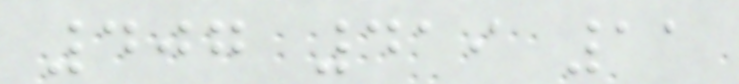407 419 11
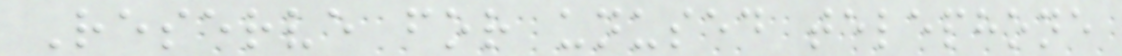Reserve for unused telephone
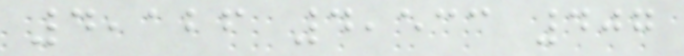4,126 4,533 407
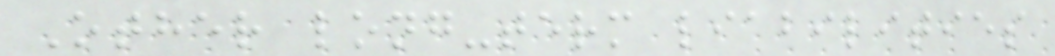Other long-term liabilities
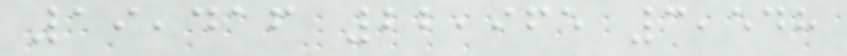19,416 22,965 3,548
